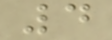4
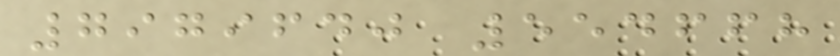7979640 554668
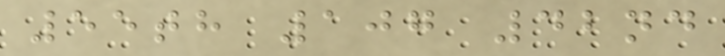55th 107 42nd
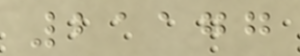21177
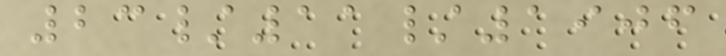23/11/1906
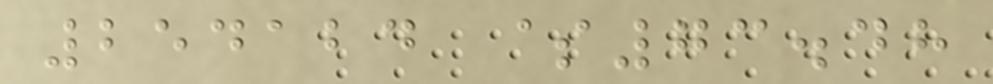254124 $73.48
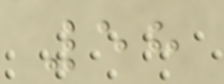58
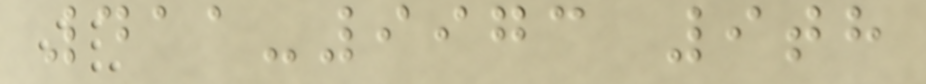411-9973 9th
